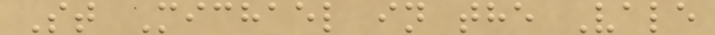St Michael in the Vale
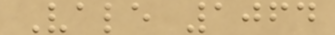Vale 1064
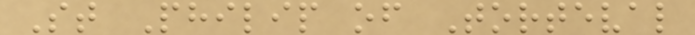St Philip of Torteval
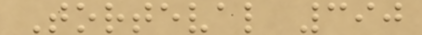Torteval 390
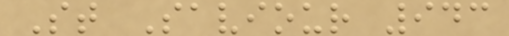St Saviour 943
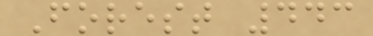Forest 443
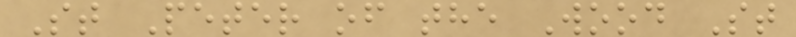St Peter of the Wood St
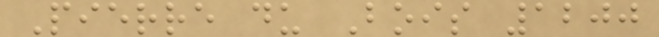Pierre du Bois 1200
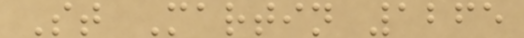St Martin 1265
